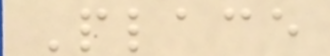Place
